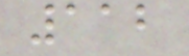112
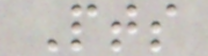Pts
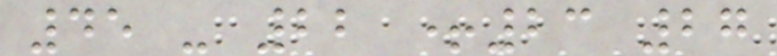45 - 22 +23 27
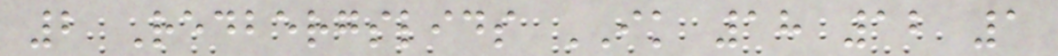2 Redbergslids IK 18 12 1
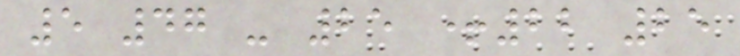5 47 - 25 +22 25
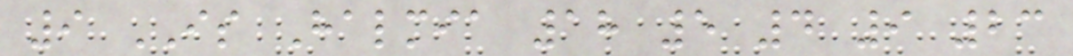9 IS Halmia 18 5 4 9 23
